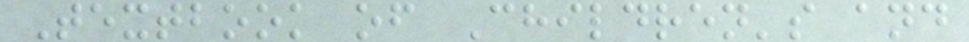Textbook of Children's and
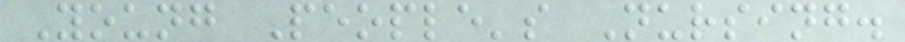Young People's Nursing.
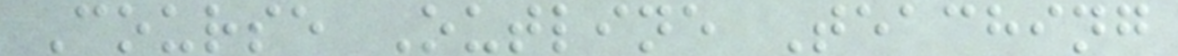Course Outline Teaching
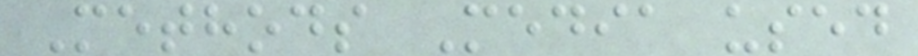Methods Media used
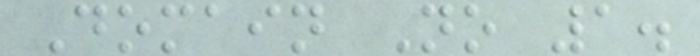Domain No 1.
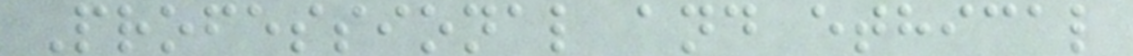Professional and ethical
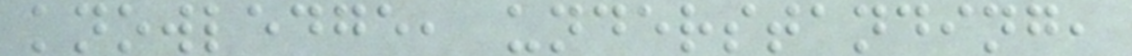knowledge, understanding,
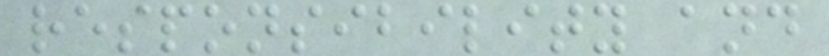responsibility and
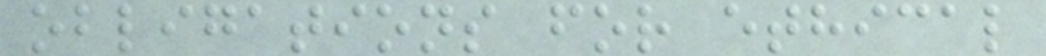obligations for ethical
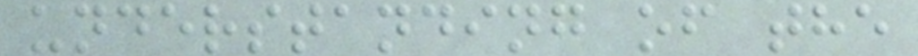understanding of the
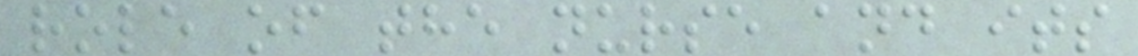role of the nurse and its
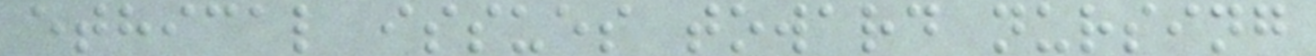ethical issues toward nursing
